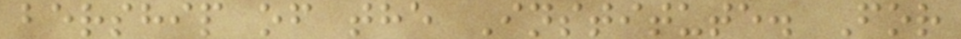bership of the Institute. For
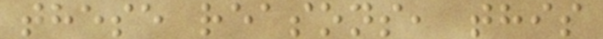these reasons, this
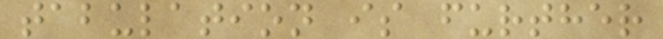tabulation is further
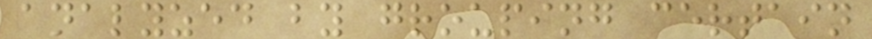analyzed by grouping certain
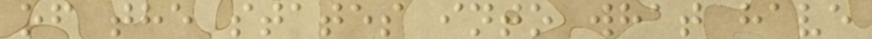of the states into what have
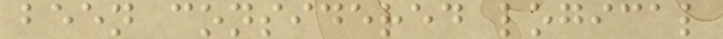been considered logical
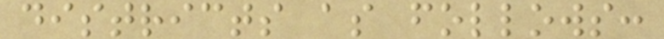districts as follows:
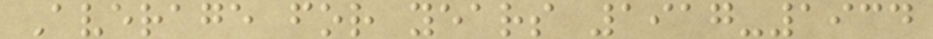Average for years 1917-1934
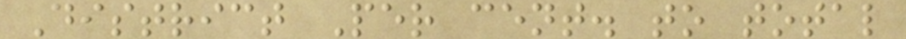District Per cent. to total
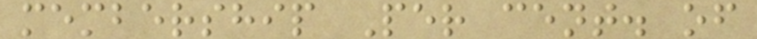membership Per cent. of
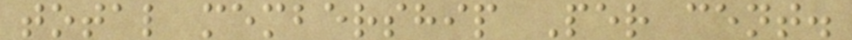total membership Per cent.
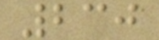230
